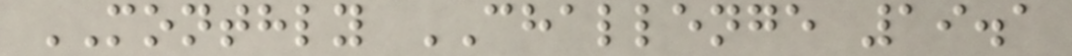MONTHLY CHALLENGE 19.1
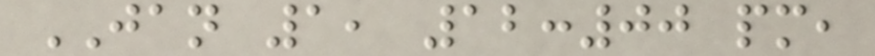JAN 1, 12:00 pm,
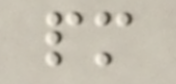pm
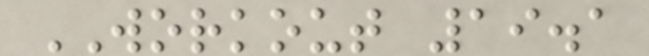WORKOUT 19.1
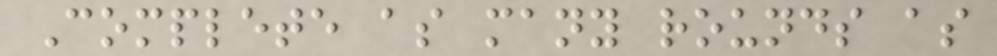Complete as many rounds as
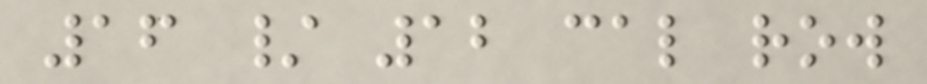16 / 12 cal row
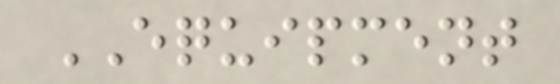EQUIPMENT
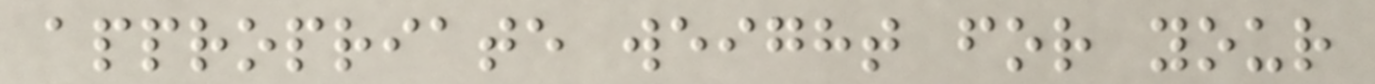appropriate weight for your
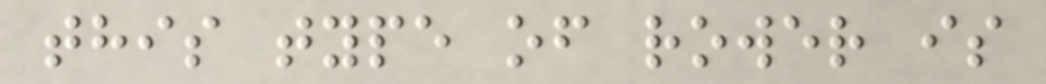this type of rower is
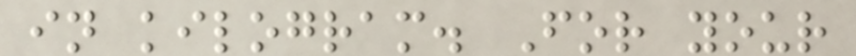in kilogram. For your
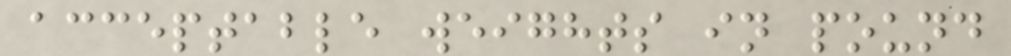acceptable weights in pound
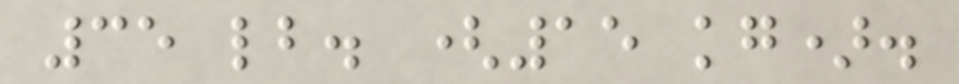35 lb. (15 kg).
